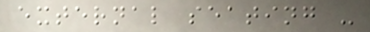external seating -
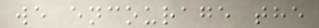we encourage the
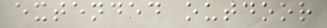extended outdoor
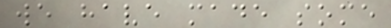we have made some
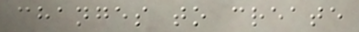changes to create
